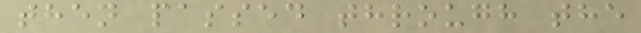then passed through the
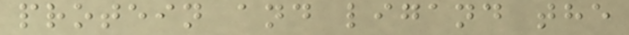protein and ligand the
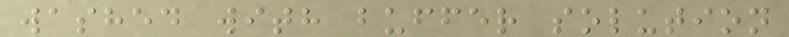washed with buffer solution
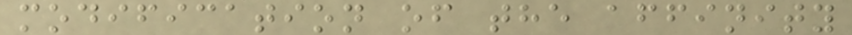modification of the affinity
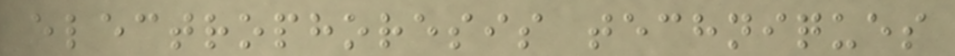electrophoresis techniques
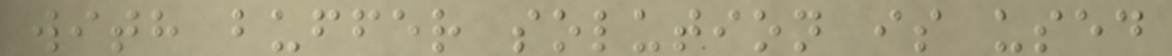with buffer solution is used
